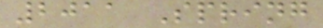2011 Spring
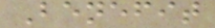Benefit
